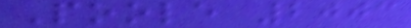Poole 2003
